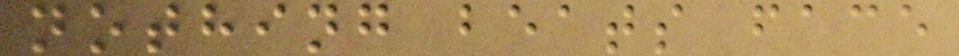nothing beats face
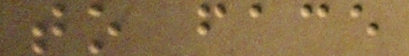to face
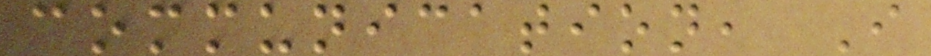communication, I
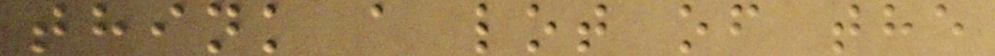think a lot of the
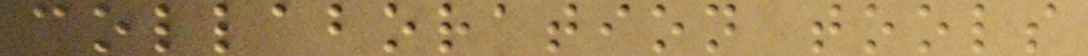collaboration tools
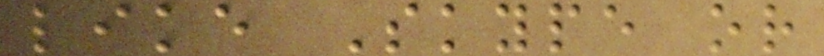like Skype or
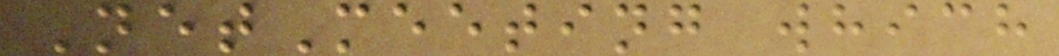NetMeeting which
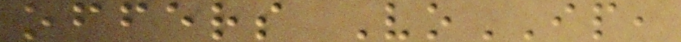offers VoIP,
